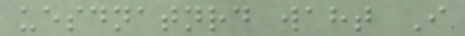uesdnatnrd waht I
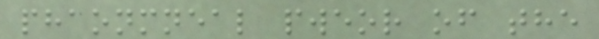phaonmneal pweor of the
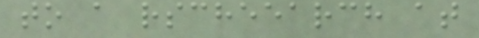to a rscheearch at
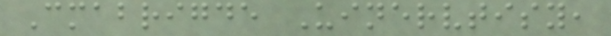Cmabrigde Uinervtisy,
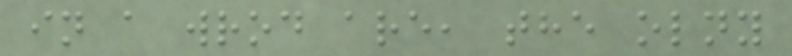in a wrod are, the olny
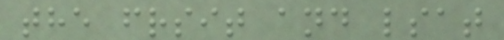the frsit and lsat
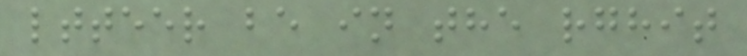ltteer be in the rghit
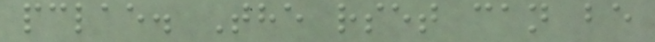pclae. The rset can be
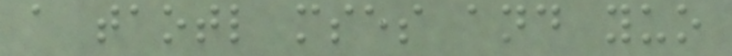a taotl mses and yuo
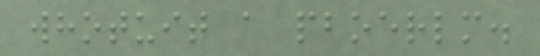whotuit a pboerlm.
